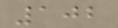102
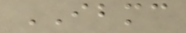IBMC
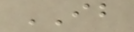IB
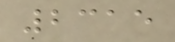2315
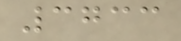3733
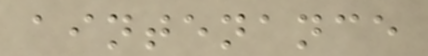aintenance
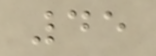45
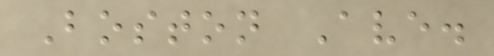Boston Ave.
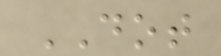DOT
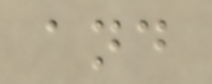and
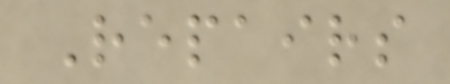Repairs
